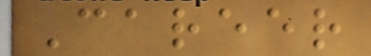Career
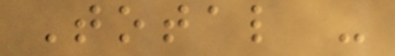Total -
